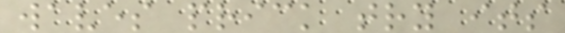waves prick try its
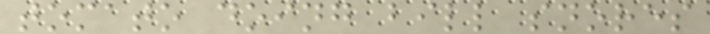tomato doing bill snores
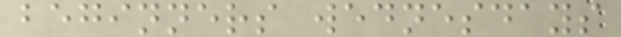beginners wednesdays
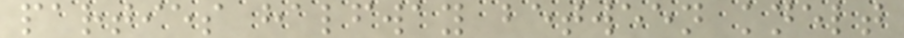parties halfway between knelt
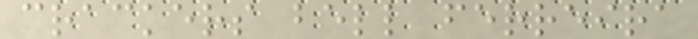crackers bell ferreira
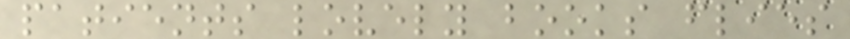patients lovely books flies
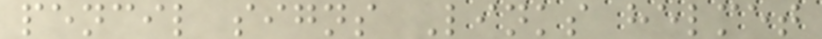pencil signs Links helmet
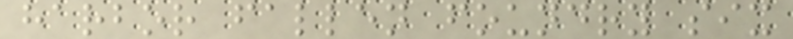harbor fallen foundry six
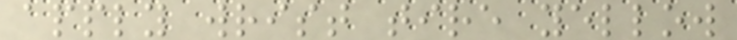apply wrist tire yellow
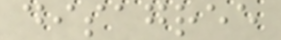disagree
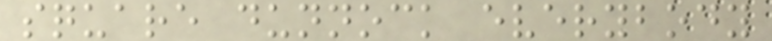square dunnock everybody
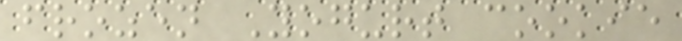frozen Yogurt cookie
